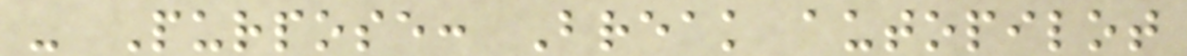- Purpose: Break autopilot
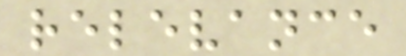relevance
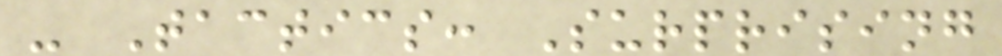- Tactics: Surprising
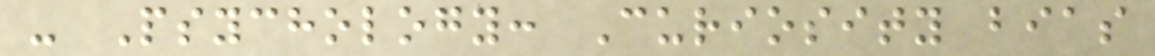- Psychology: Curiosity bias
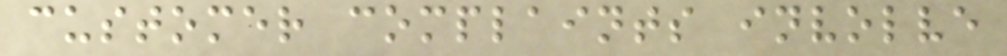customer complaints involve
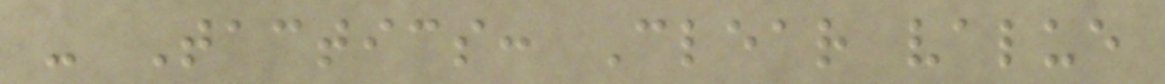- Tactics: Clear value
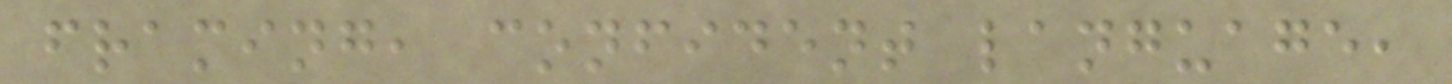framing, confident language,
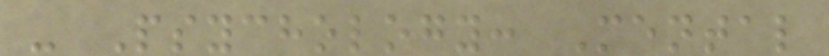- Psychology: Mental
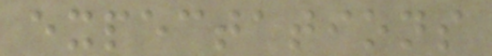expectations
